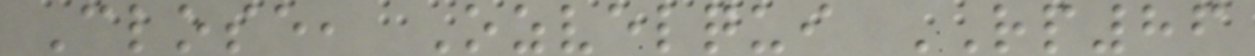Close, Ozvelqui RP86
